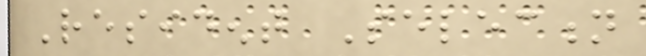Resident Selection
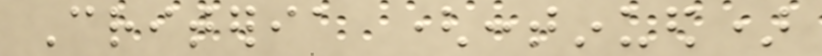Criteria (continued)
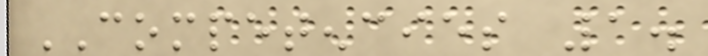COMPETENCIES 1.
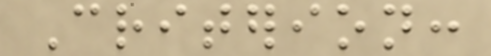Criterion:
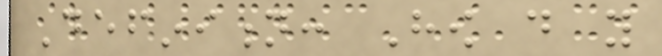Definition: How do you
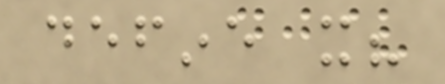define it?
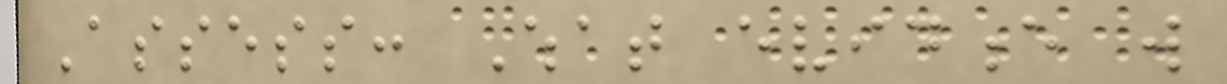Assess: What evidence will
